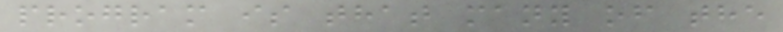program is that many of the
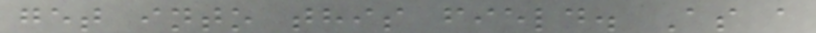get into this field. As a
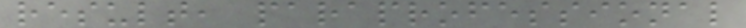result, paraprofessional
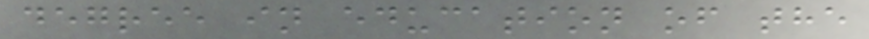degree in education of the
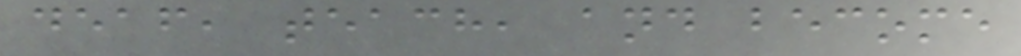deaf, teach, and become
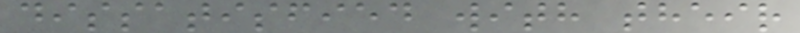dissatisfied with their
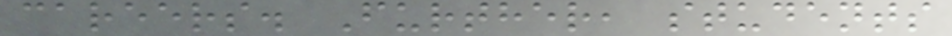careers. Further, students
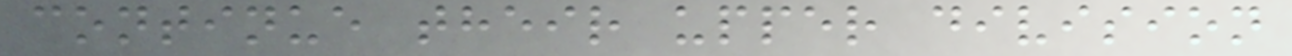continue their upper division
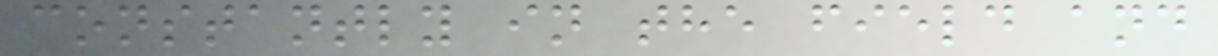constantly in the field and
